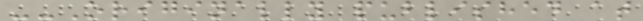--Originally published at
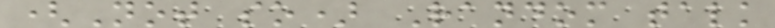(Not so) Random talk
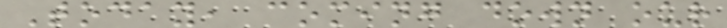Today, coming down our
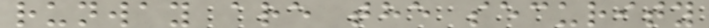runway are the security
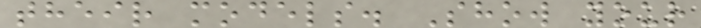their models. Show your
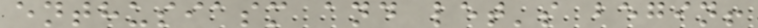enthusiasm and let's begin!
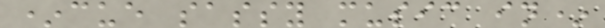*cue sassy music in*
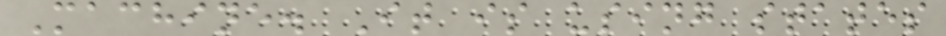Machine. It is using states
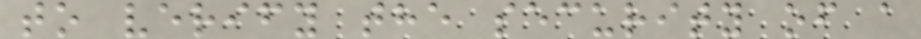to verify the security of a
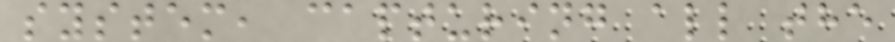system, capturing all the
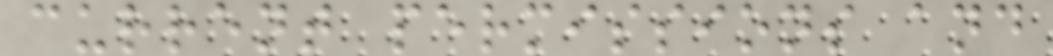current permissions and
